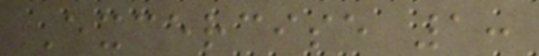Excercise 1:
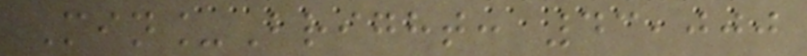Min_Bright: 43,000
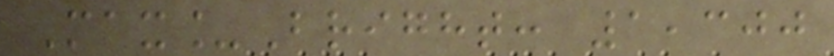Max_Bright: 1,300
